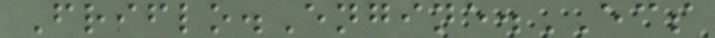Friflo.Engine.ECS
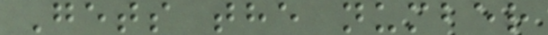Gets the number
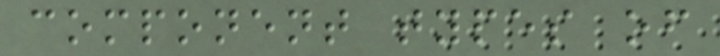component types of
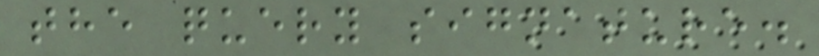the query signature.
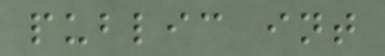public int
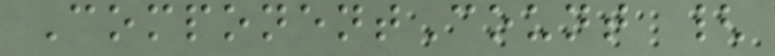ComponentCount {
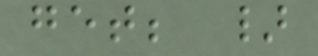get; }
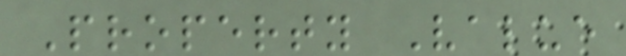Property Value
